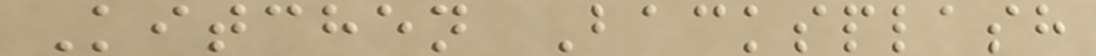Kitchen Backsplash
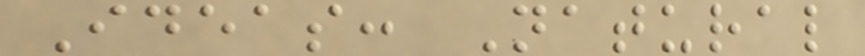Ideas: Natural
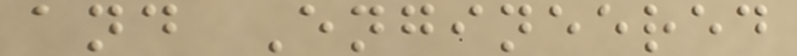and Engineered
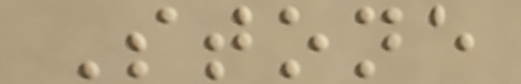Stone
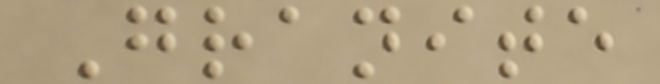Granite
